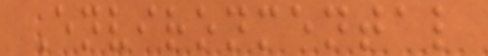Environmental
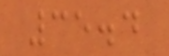35.4
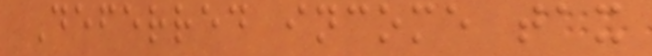Deferred income tax
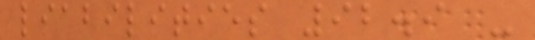liabilities 92.9 -
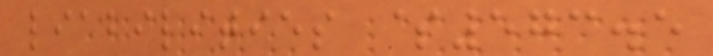liabilities $573.5
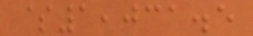$1,031.5
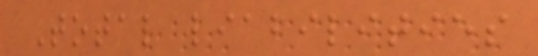Total liabilities
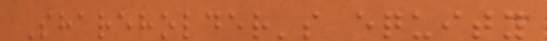Shareholder's equity
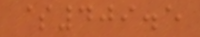$409.5
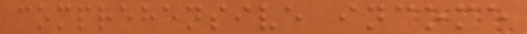comprehensive income
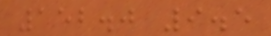152.0 9.5
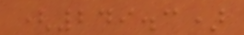(249.3)
